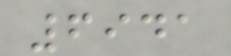6941
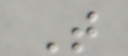T
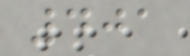401
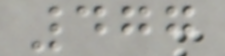477
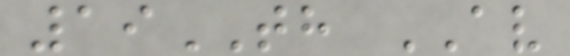19TH AV
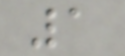1
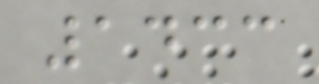1433
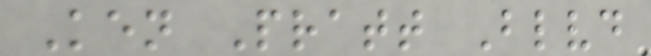Ken Pratt Blvd
